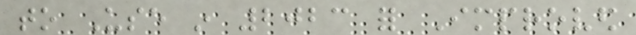to Use in 2023 for Improved
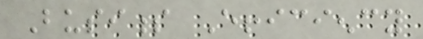Business Efficiency
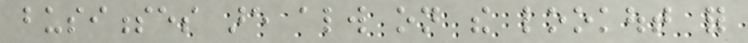businesses are always on the lookout for
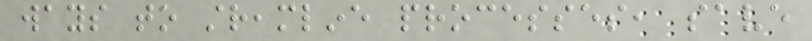ways to streamline processes, save
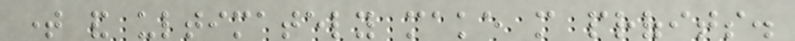time and ultimately make more profits.
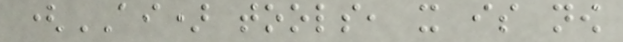(AI) tools, it is now
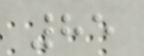85
